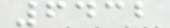6432
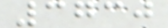3730
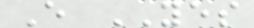E YES
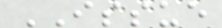ISSUE
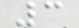3
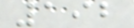192
